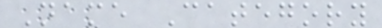Name Category
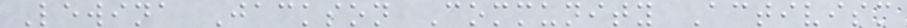Lewina Jackson Community Activism
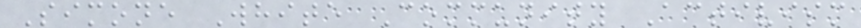Simone White Community Activism
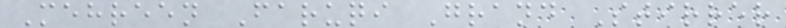Mehreen Faruqi Grand Stirrer
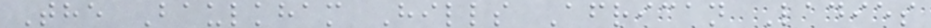The Baulkham Hills African Ladies
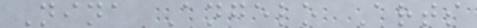Nina Angelo Arts
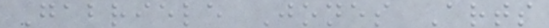Gabriele Jones Arts
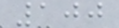100
